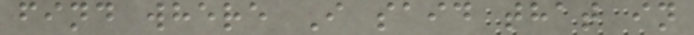find where I said that in
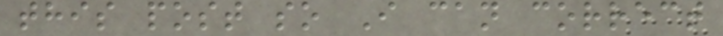this post so I can correct
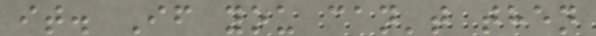it. If you can't then
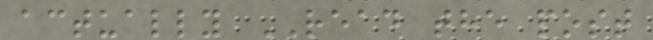actually READ the post
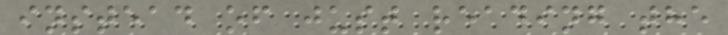instead of just reading the
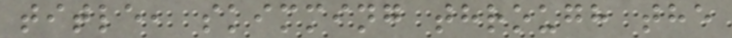title, skimming through the
